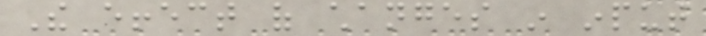The effect of changes in input
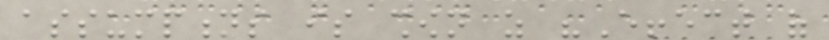assumptions is shown as "Effect of
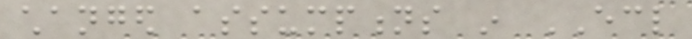changed assumptions in ECL
